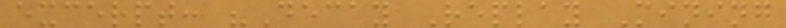excerpt: "Decay Replay Mining
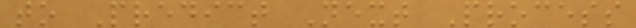to Predict Next Process
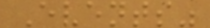Events"
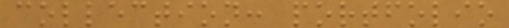collection: portfolio
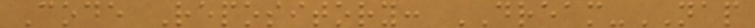Code Repository: DREAM-NAP
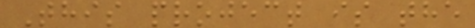This project is the
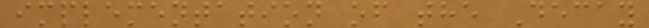implementation of the Decay
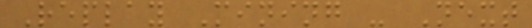Replay Mining - Next
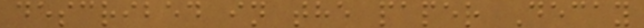described in the paper Decay
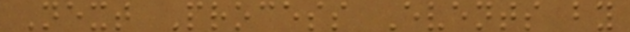Next Process Events by
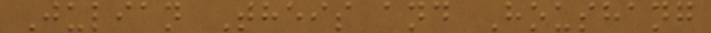Julian Theis and Houshang
